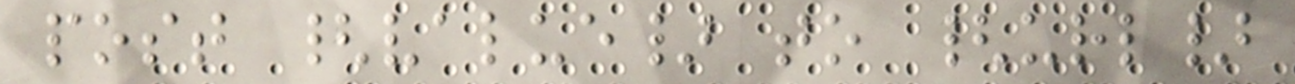post {value} to {url}
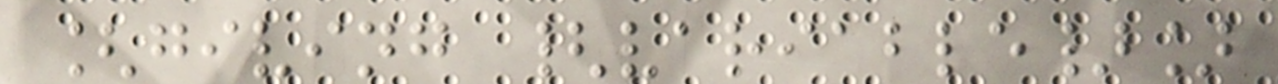[giving {variable}]
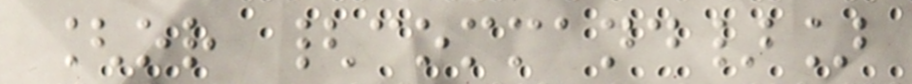[or {command}]
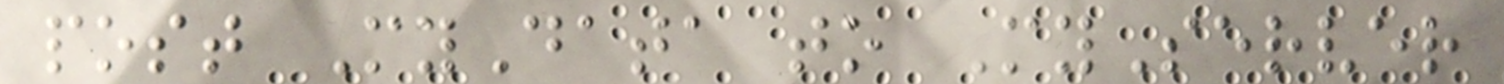post MyData to MyServer
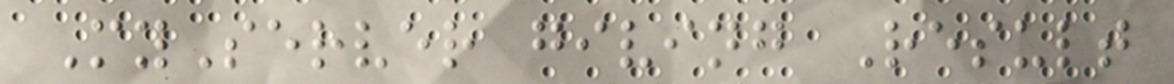MyServer giving Result
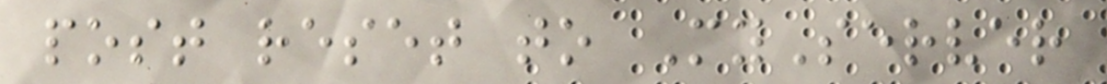post reset to MyServer
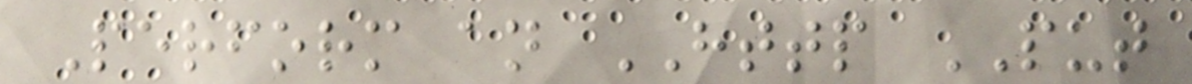Perform an HTTP PUT
